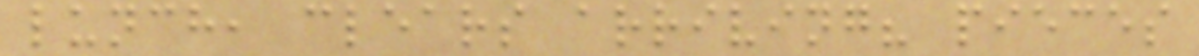lunch, clears arriving? pieces
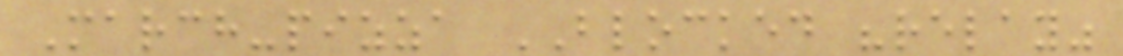March-pizza BLOCKED "relay"
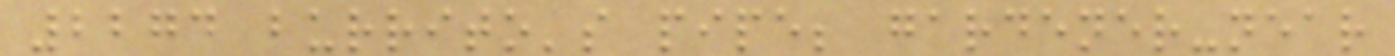2274 burrito's pipe; gardener-near
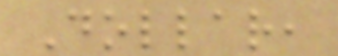Dollar,
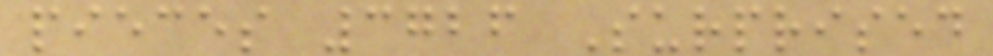pieces 3726 Surprised
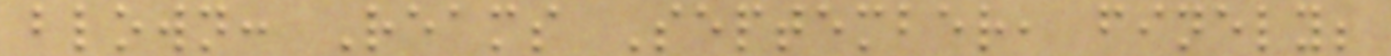blown: Reams September, finely;
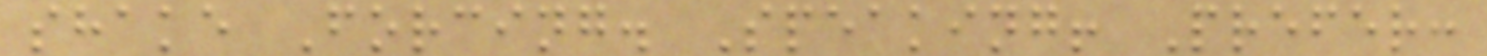shake Forcing. Speaking! Prefer:
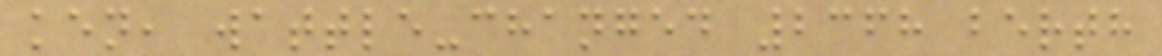ken, wattle-changed 2368 berth
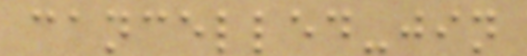cancelled-jin
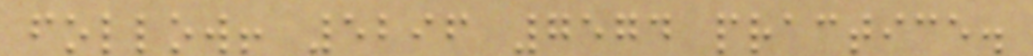follow! 5296 7574 practice.
